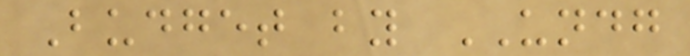Budget by UNDG
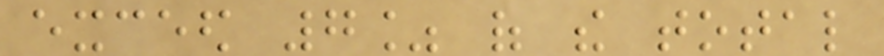exceed 7% of the total
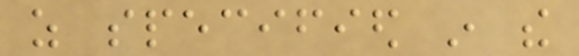as specified in the
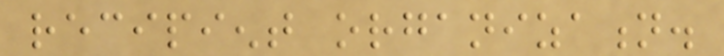recipient organization.
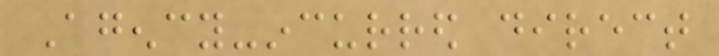Agency-incurred direct
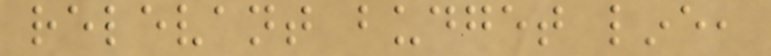relevant budget line,
